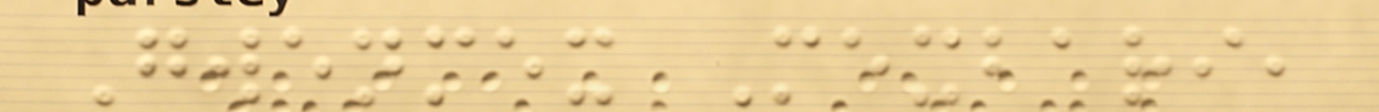Gwenmex Mexbari,
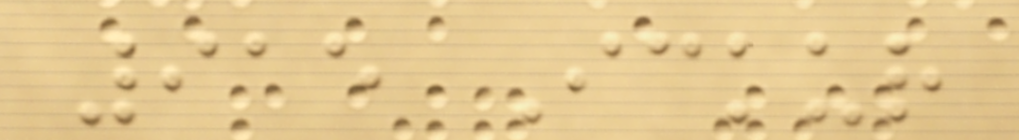915 Ickur
